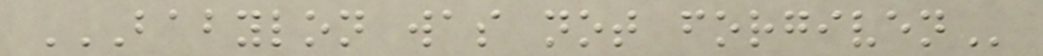BABYLON WAS NOT FORGIVEN
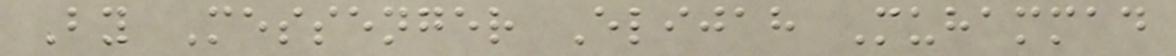By Messenger Elijah Muhammad
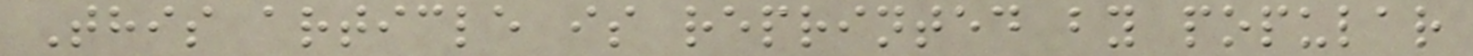This article is reprinted by popular
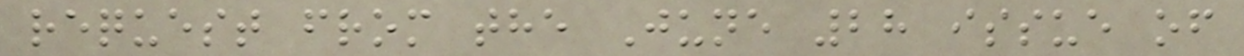request from the June 28 issue of
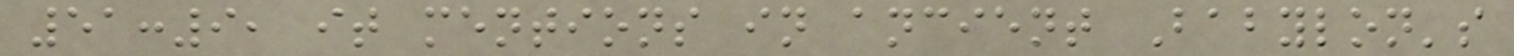51:9, it mentions in ancient Babylon's
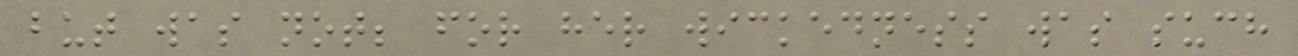but was not; for her wickedness was such
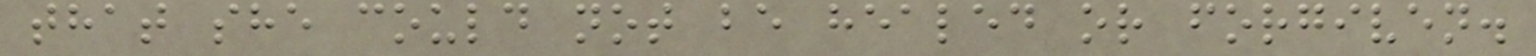that she could not be healed or forgiven.
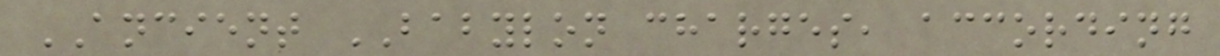ANCIENT BABYLON charges, according
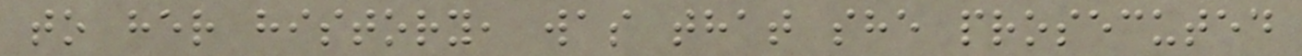to her history, was that she prosecuted
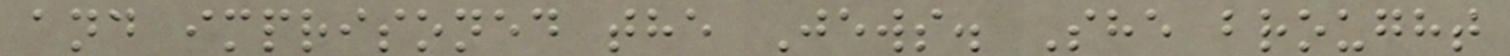and imprisoned the Jews. She brought
